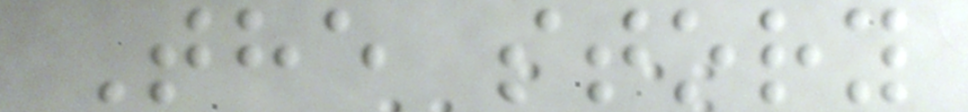The story
